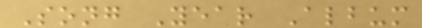Song Year Album
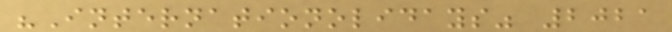"Internationolidays" 2021
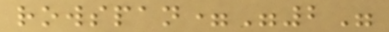rowspan="2"
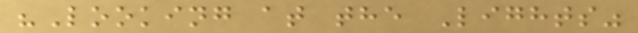"Looking at the Lights"
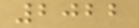2022
